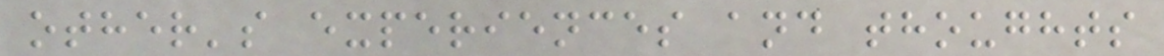other's experiences and thoughts
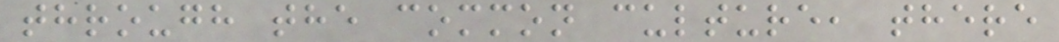through the common culture, there
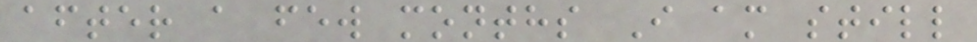after a few months I am still
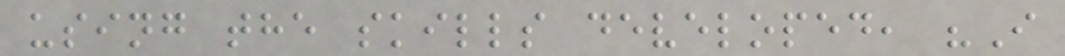using the skills developed, "I
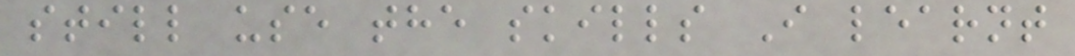still use the skills I learnt
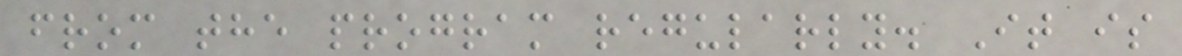from the program regularly. It is
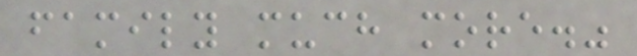family much more."
